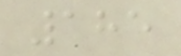185
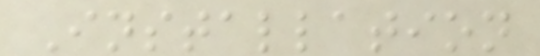Installation
